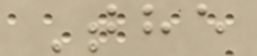The
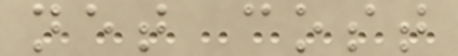net cost
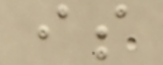is
